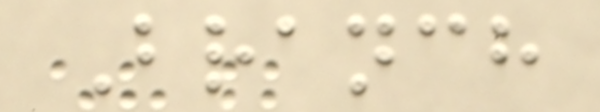Branch
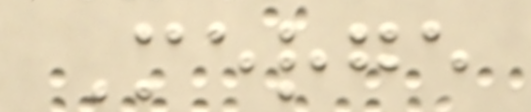Merge
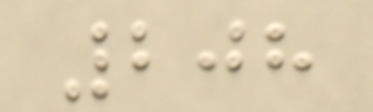208
